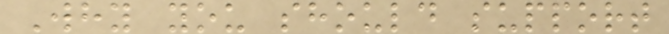Why you should support
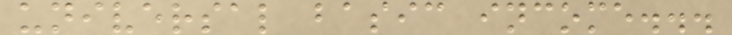universal basic income...
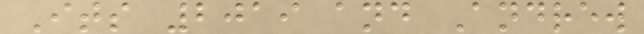Its 2019 and Andrew
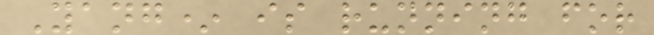Yang* is running for
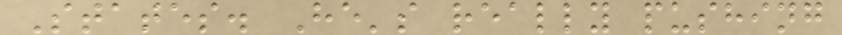States. He's really pushing
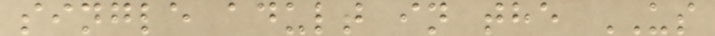single adult in the US
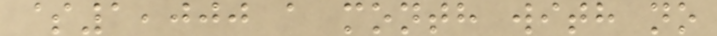$1,000 a month with no
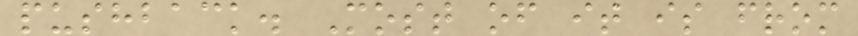pushback. Most of it is from
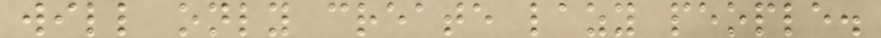will only create lazy people.
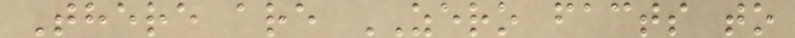There are ZERO facts to
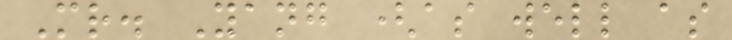Mr. Yang (as well as
